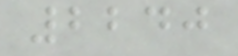2240
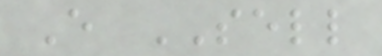E SELL
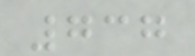737
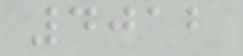4012
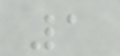1
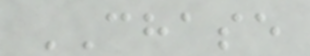CHASE
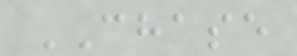CHASE
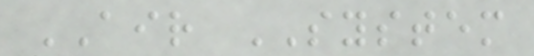AIR SYSTEM
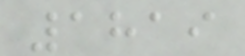1819
